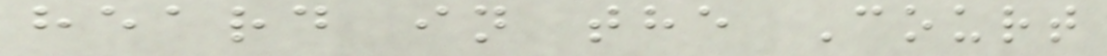heard in the Court
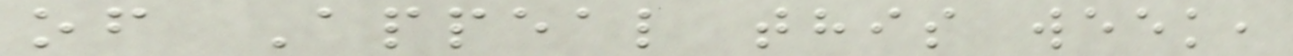of Appeal this week,
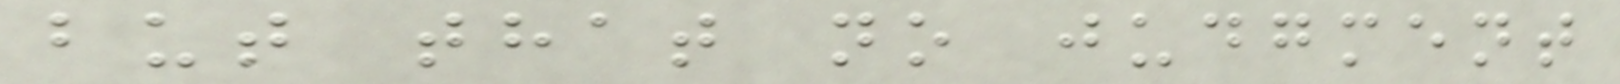but that no judgment
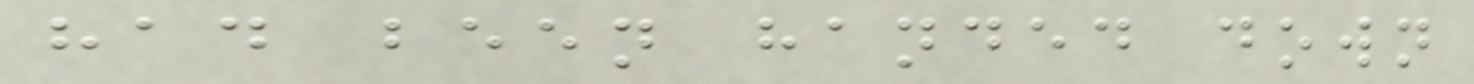had been handed down
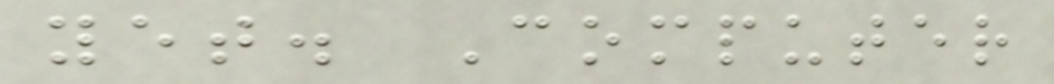yet. Computer
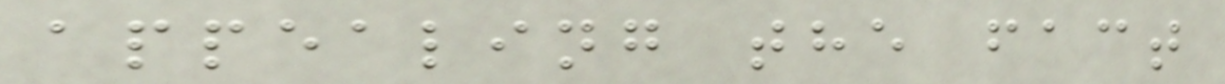appealing the fact
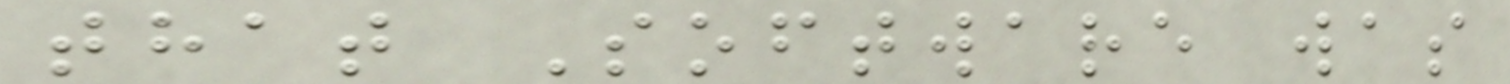that Software was
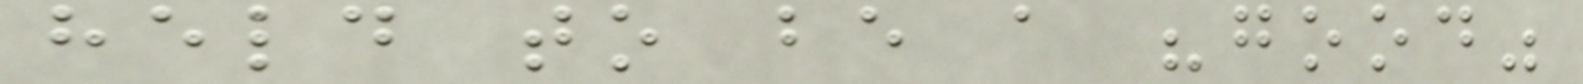held to be a "good"
